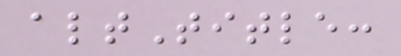altTitle:
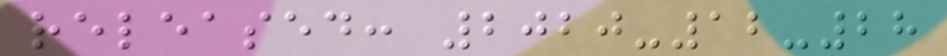released: 2020-12-28
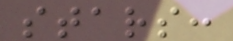stars:
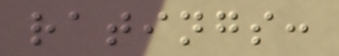ratings:
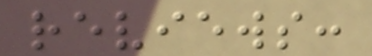reviews:
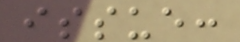issue:
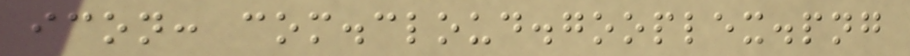icon: com.cloud.gooplex.png
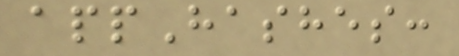appHashes:
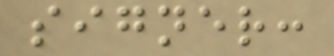signer:
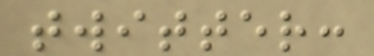twitter:
